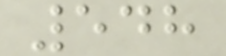548
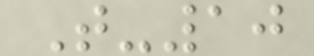T-10
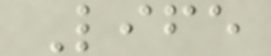Life
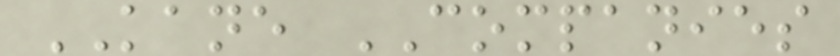KANE COMPANIES
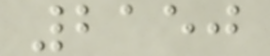2150
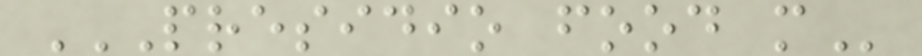PRESIDIO FOOD M
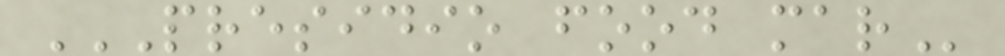PRESIDIO FOOD MAR
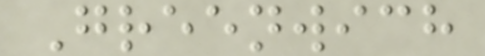Greenwich
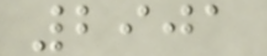2901
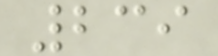239
